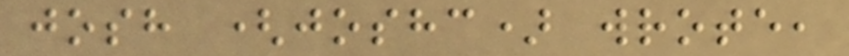josh (joshc) wrote,
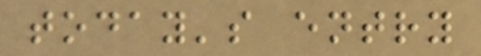today's entry
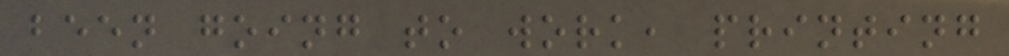been going to work, printing
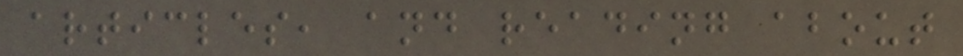articles, and reading about
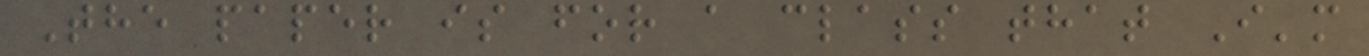The paper is for a class that I'm
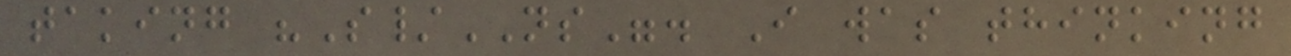taking "S/NS". I was thinking
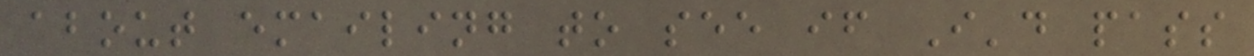about emailing to see if I'd pass
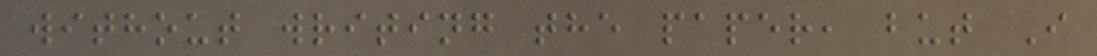without writing the paper, but I
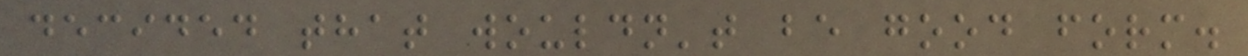decided that wouldn't be good form.
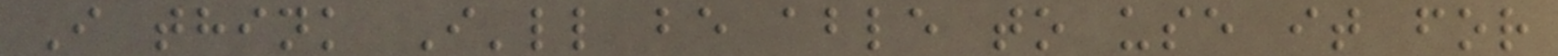I think I'll be able to use it for
